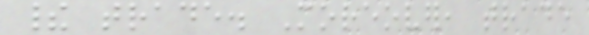their trade. Moreover, trade
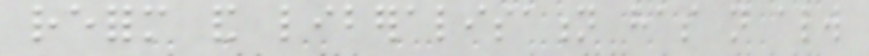reform and liberalisation has not always
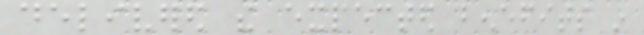delivered the expected benefits in
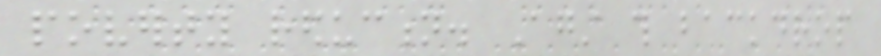poverty reduction. Against this backdrop
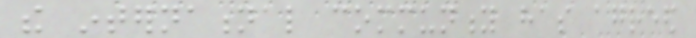the international community has agreed
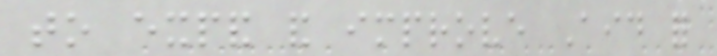to expand and improve Aid for
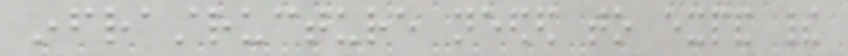infrastructure needed to expand their
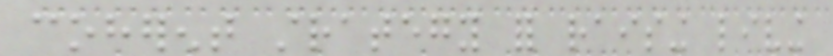coherent strategy for raising living
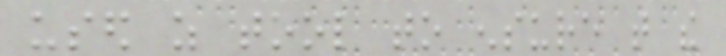used as tool to ensure that the
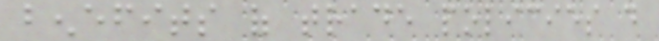benefits of trade policies do
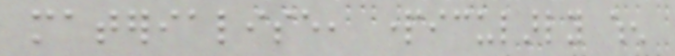materialise, particularly when
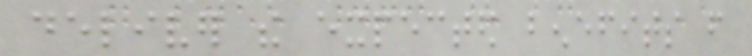deliver the expected benefits from
